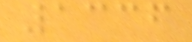1336
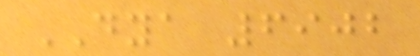DYA 6902
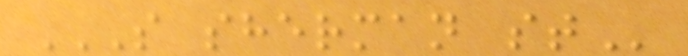S SHERMAN ST
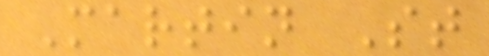Martin St
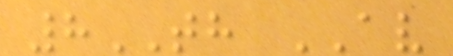8TH AV
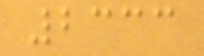2333
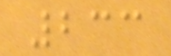233
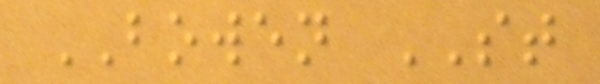BOWEN ST
